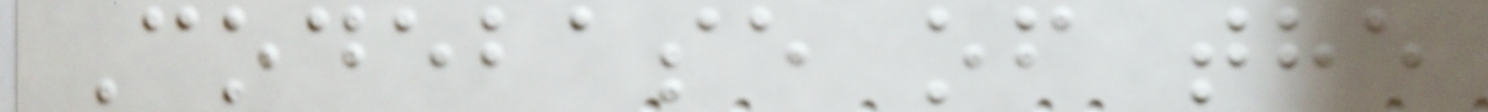Codebase of the
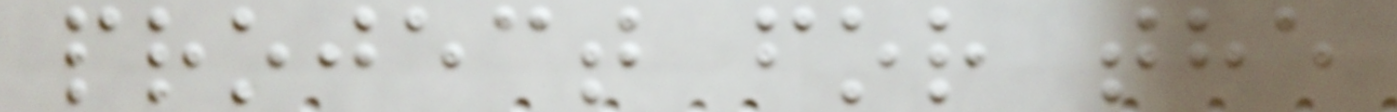project for the
